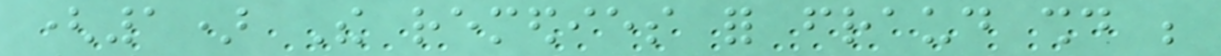(1) The remedies for fraud should be
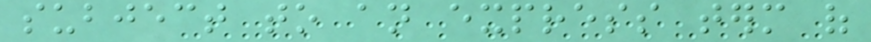subject to an express term of
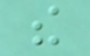the
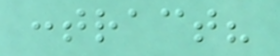contract?
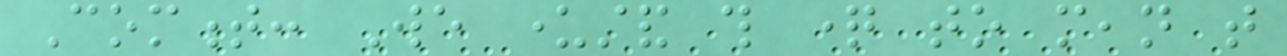Comment: We understand this question to mean that
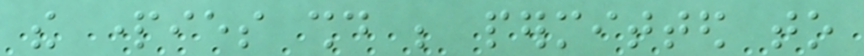the parties should be permitted to
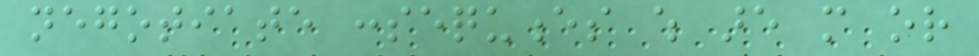negotiate consequences which are more or
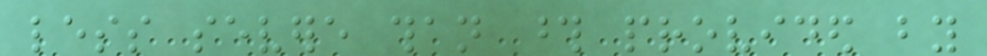less severe than those provided by
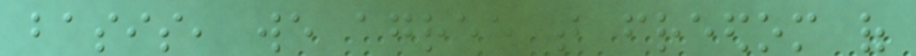basis, we agree that freedom of
